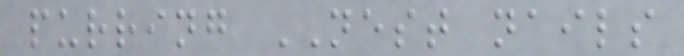purring NEST nails
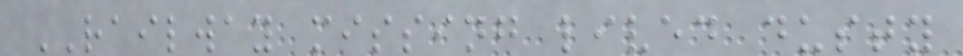RAILWAY missing lived dusty
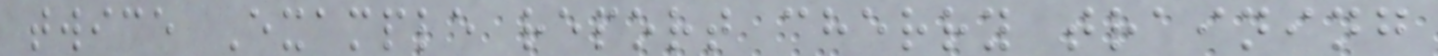twice Example report cherry training
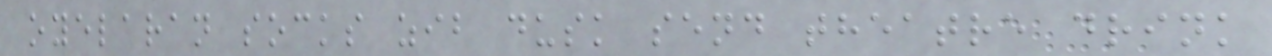oyelaran socks zib dusk send theatre drink
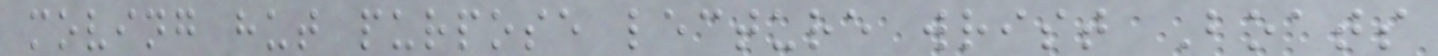moving hut purpose lecture wrist Boats
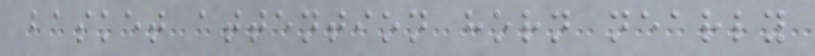basket attention horn nearly
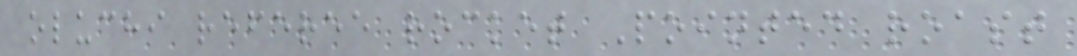oluchi referee rocket Pointed roast
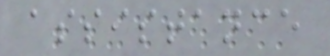assistance
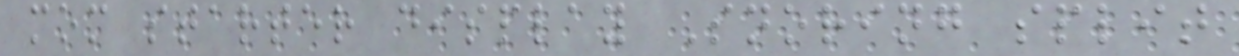mom starter display Snoring split
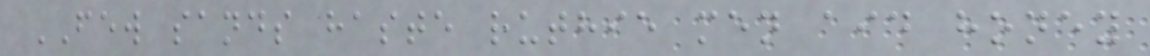FEW sands haste ruthie men aid honey
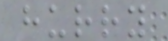hurry
